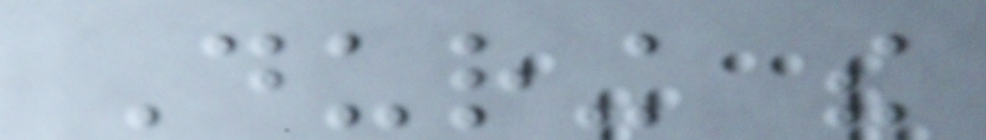During the
